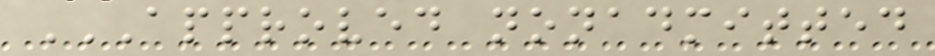APPROVED NONADMITTED
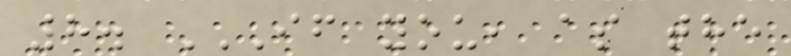8. IF YOU, AS THE
